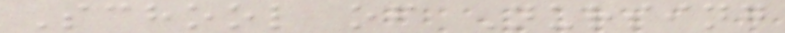School of Nursing
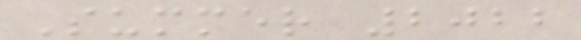Summer 2022
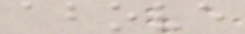above
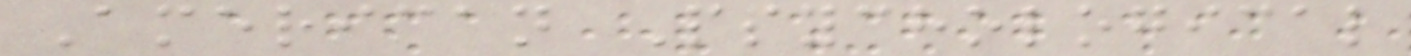American Psychological
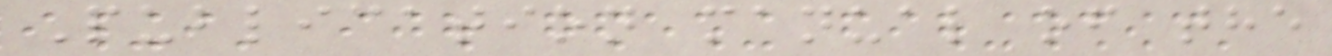Publication manual of the
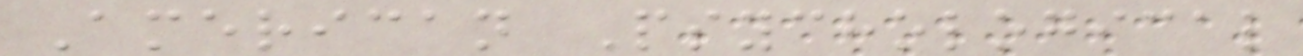American Psychological
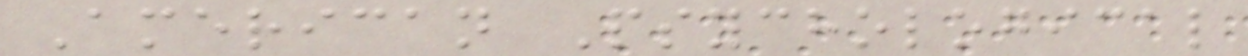American Psychological
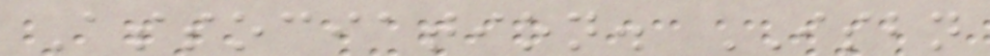Association. ISBN
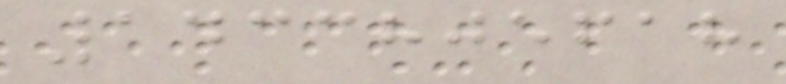1433805618
